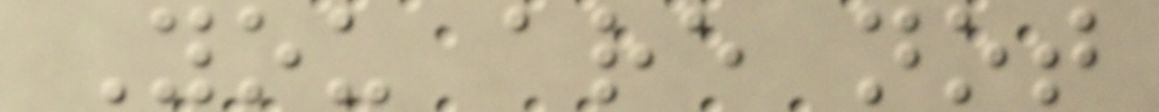You are not
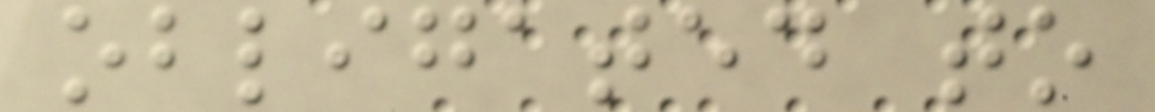obligated to
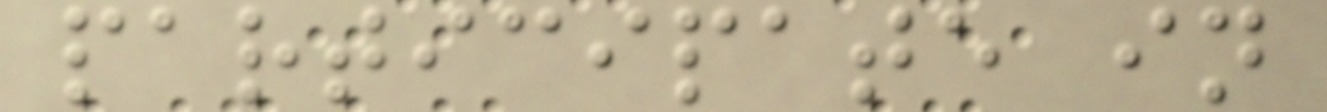participate in
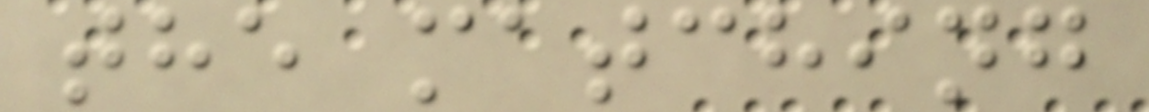the matching
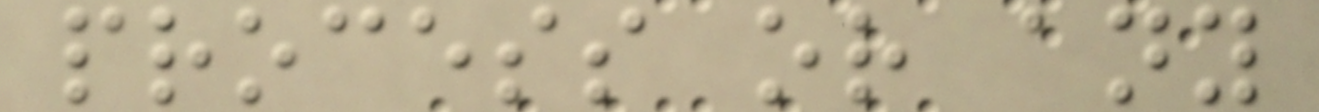process or any
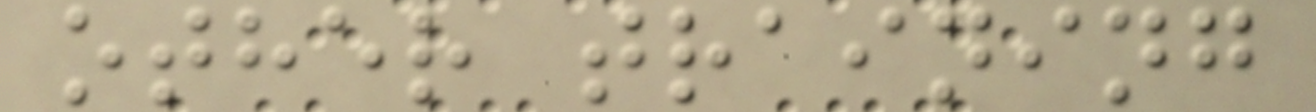other training
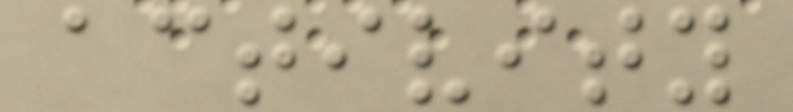activity
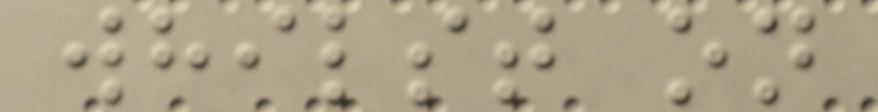whilst on
